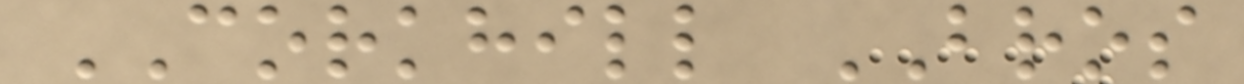CORKHILL BROS
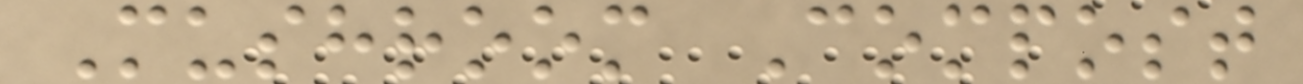Mushroom Compost
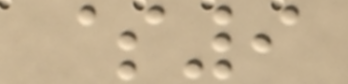$9
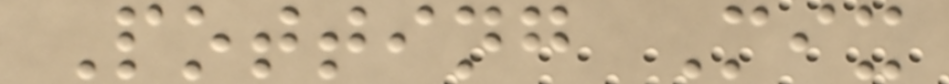Potting Mix
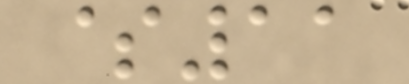$11
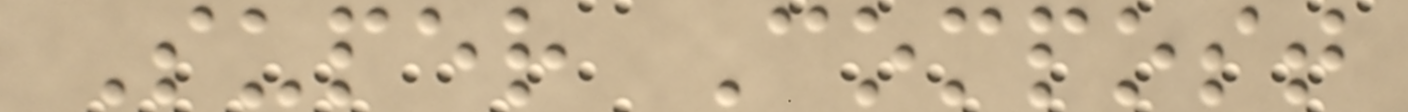Super Compost
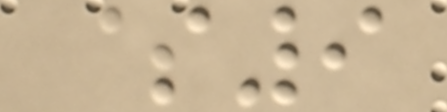$9
